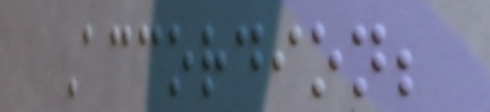Accordion;
